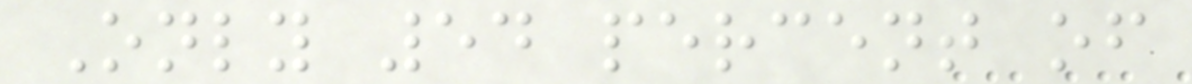Only 54 percent of
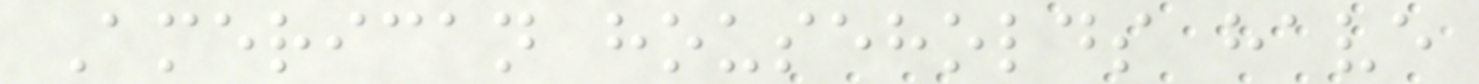American households have
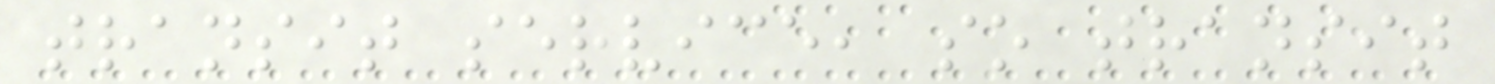transit service, so transit
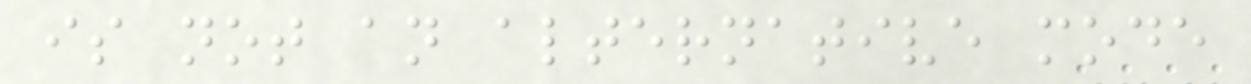is not an alternative mode
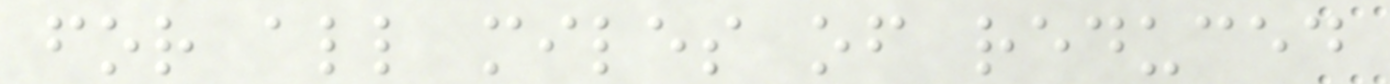for all miles of reduced
